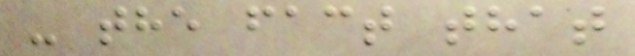- the fact that
